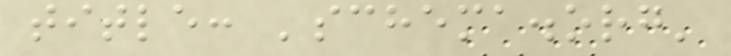title: 'schema.org'
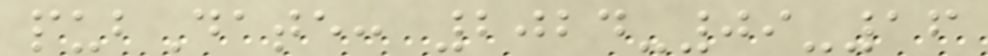pubDate: 2024-09-16
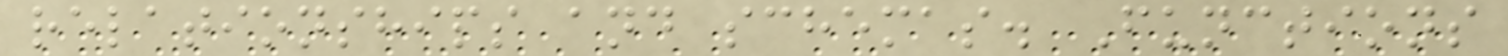relationships and schemas. Functions
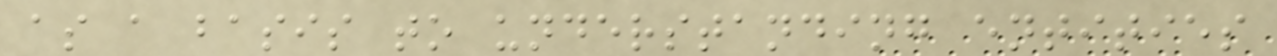as a basis to understanding entities
